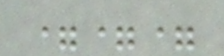===
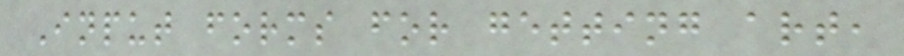Input forms for getting art,
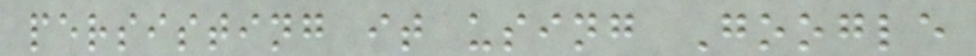persisting it using Google
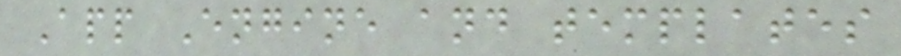App Engine and templates
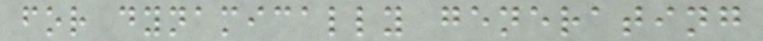for dynamically generating
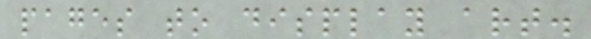pages to display art.
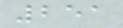251
